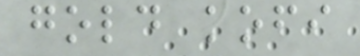gold kofi
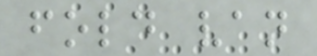fold van
